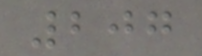207
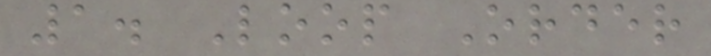1. Loop Order
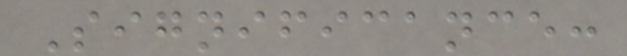Significance:
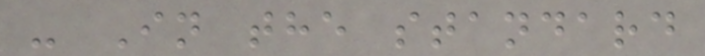- In the standard
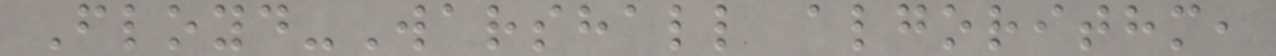Floyd-Warshall algorithm,
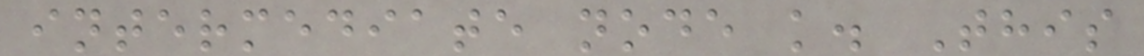intermediate node k. This
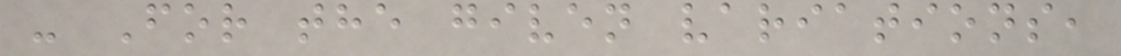- For the given variations,
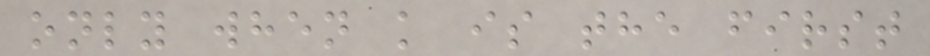only when k is the first
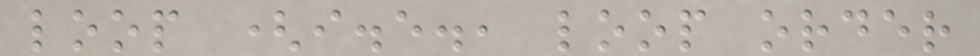loop (i.e., loop order
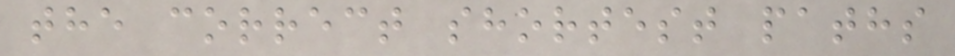the correct shortest paths
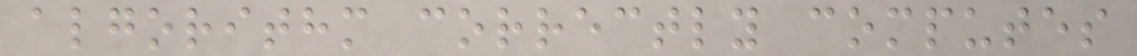algorithm correctly computes
